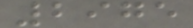2975
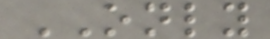ONLY
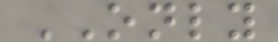ONLY
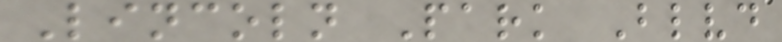Lincoln Park Blvd
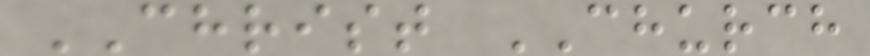CHRIST CHURCH
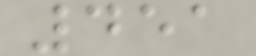451
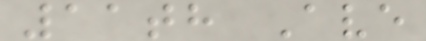11th Ave
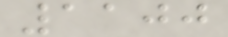1100
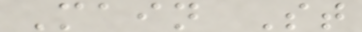Main St
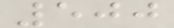500
